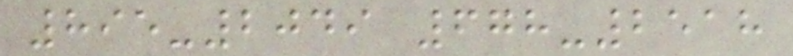895-2049 678-2518
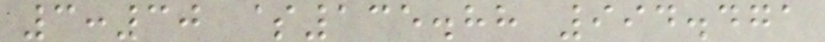3:30 $135.88 994.471
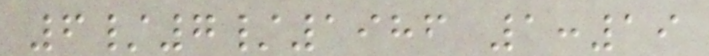6/7/1986 1:19
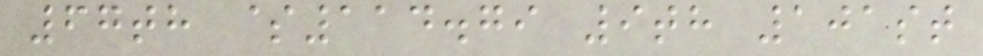67th $114.79 9th 101st
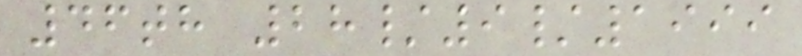46th 28/9/1999
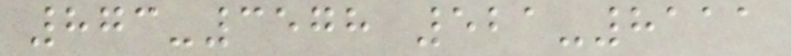873-3578 521-8111
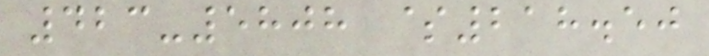423-5808 $218.50
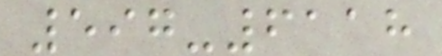597-6118
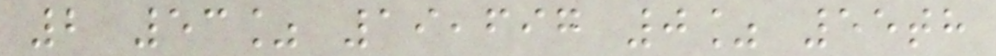2 53% 19,697 0% 55th
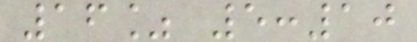16% 5:10
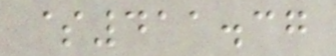$411.37
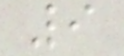9
